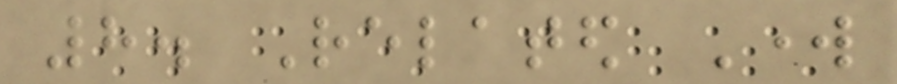8. Related Work
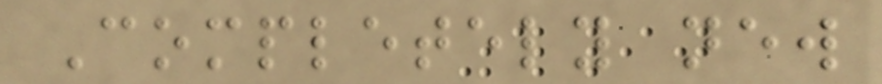Completely new
